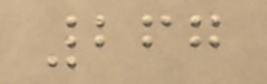267
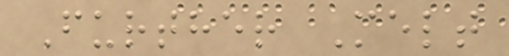Further Melt
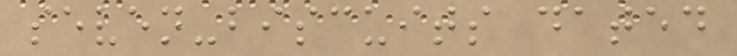seven-biscuits dated
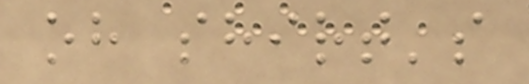oh shirt's
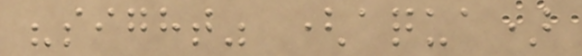"sight" (aqua)
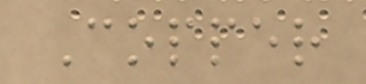Copper
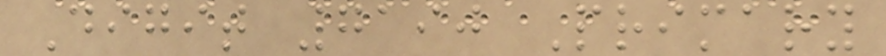Digit 7190 Primary
